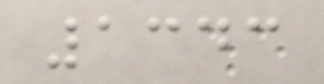1343
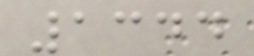1344
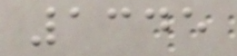1345
